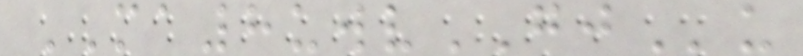MA8uwvGJu
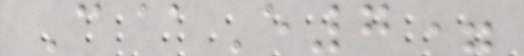C@E7=
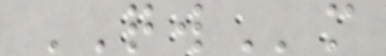QWm
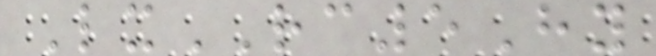LxRC5Hy
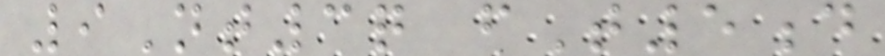9Nt3q fT5d
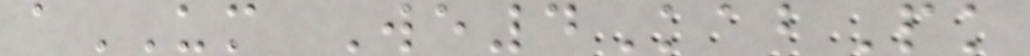aUM We4KabPk
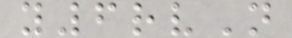y6rvN
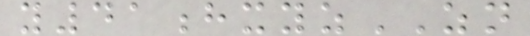y41hxyzZN
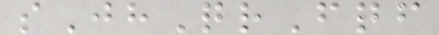sJhQrFqf
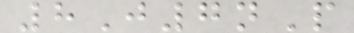8J7nP
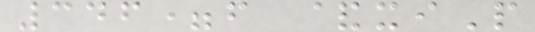346=f &xiP
